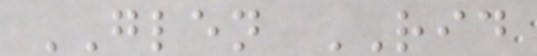GLEN RID
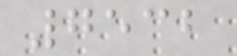7532
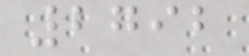2792
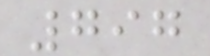797
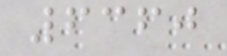6360
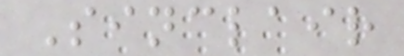Sinclair
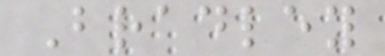Bradley
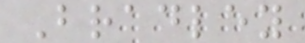Bradley
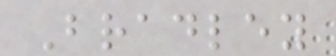Bradley
